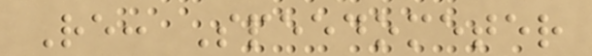Re: Speedometer
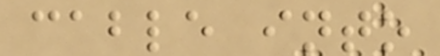cable into
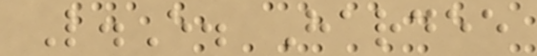L.E. Hardee
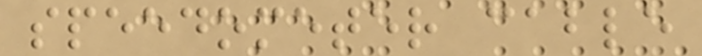speedometer cable
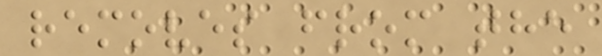removes from the
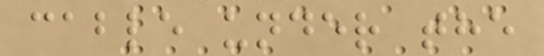cable under the
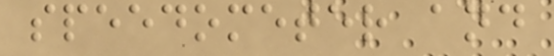speedometer and
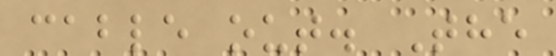cable out. The
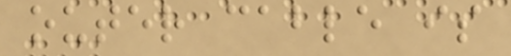outer cable is
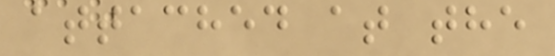attached at the
